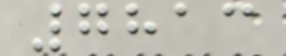7813
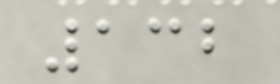132
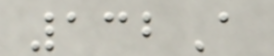132A
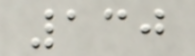130
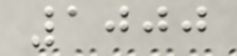1000
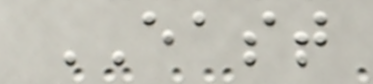EAST
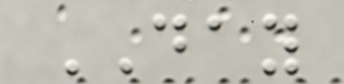DAY
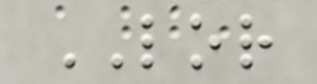LOR
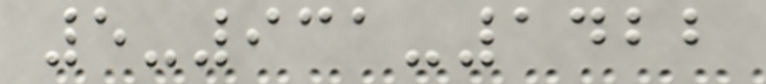5-931-1422
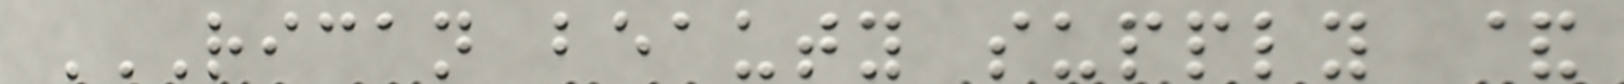RICAN BEAUTY SUPPLY &
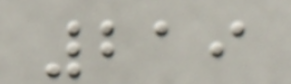219
